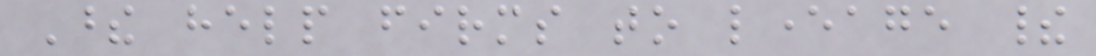These help firms to leverage their
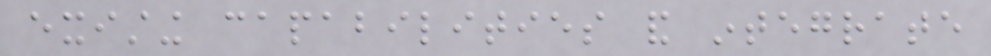existing capabilities and integrate
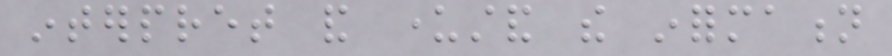interpret and understand the information
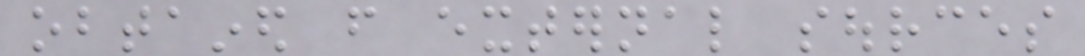obtained from external sources
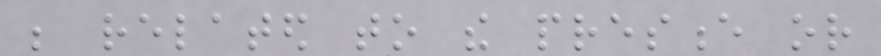be related to the presence or
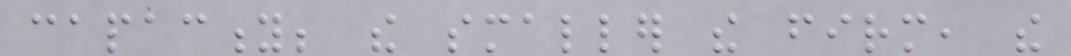capacity; the smaller the firm, the
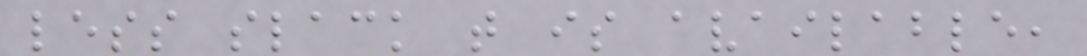less slack that is available,
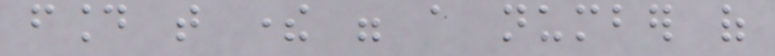found that there were a number of
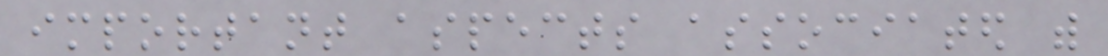important aspects associated with
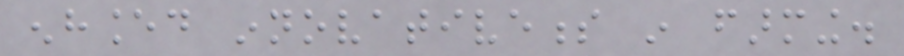enhanced innovativeness in farming.
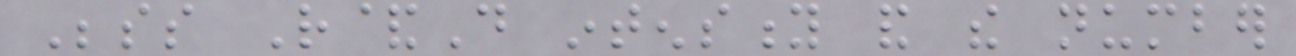Besides R&D intensity and the number
